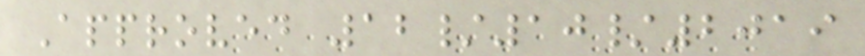Approved 12/10/2019
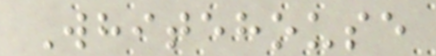Whitehouse
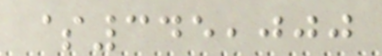$345,000
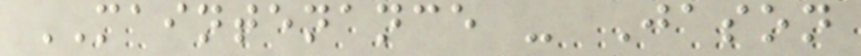MAINTENANCE - Jason
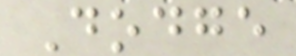Dodge
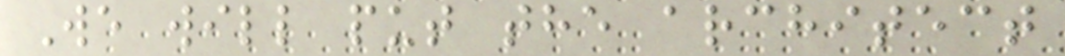We will put the architect
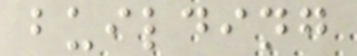building
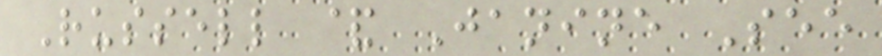Russell & Janine See
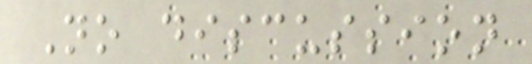No discussion
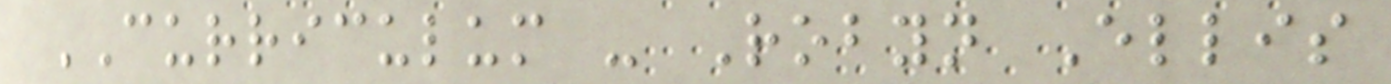CURRICULUM - Robyn Ellis
